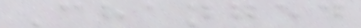Changed
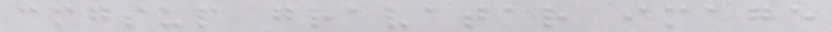cmgsup gravatar image
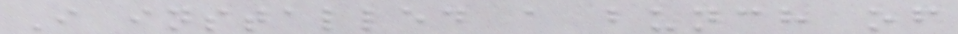I installed a bunch of
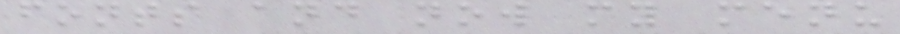fonts and now my menu
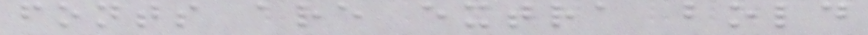fonts are extra bold
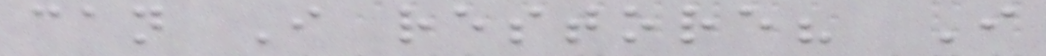can I restore? I
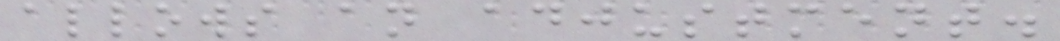allows an adjustment.
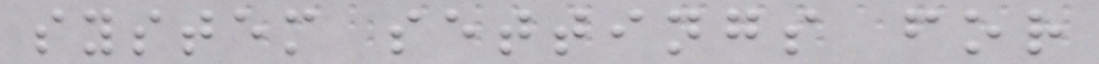system settings for
